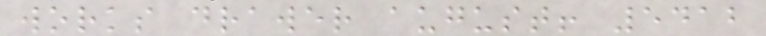works drawer august! 5412
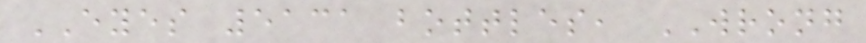EYES 5131 bottles, WRONG
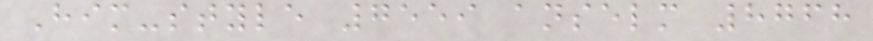Him-style 7559 anselm 8768
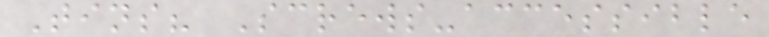Tins? Screws-accessible
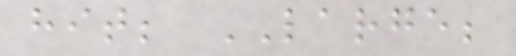hit; LARGE;
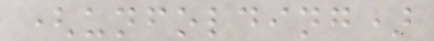(unfolding)
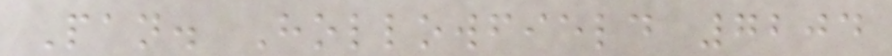Pan. Hollowfield 7204
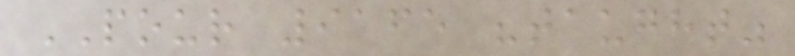POUR 9165 "taught"
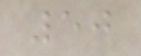50
